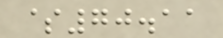$70.11
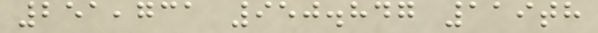251,731 950.847 119th
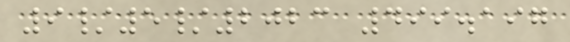9/5/2023 499.197
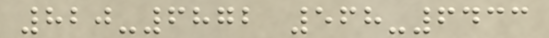820-6872 568-6433
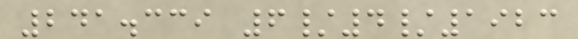241.339 6/4/1923
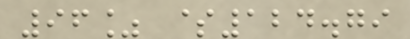96% $124.79
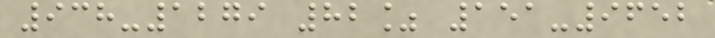938-1279 82% 151-9652
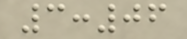3:06
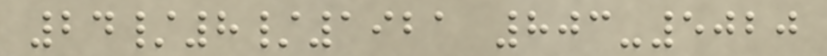24/8/1921 803-5020
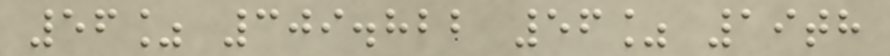56% 309.822 56% 19th
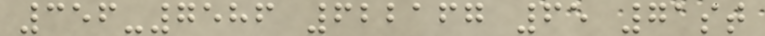356-7586 622167 65 71st
